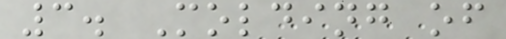3. Molding of
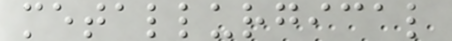metallurgical
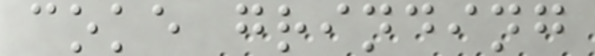coke grinding
